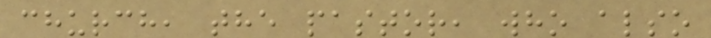church, the pastor, who also
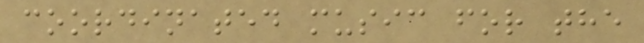coordinated music for the
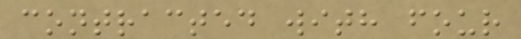contracted with four
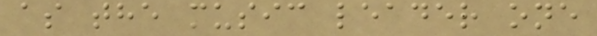as the music leader one
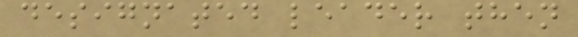designated leader then
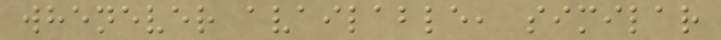whenever available, similar
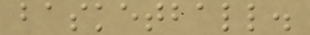basketball.
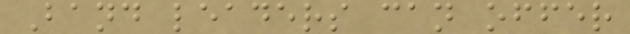Band leaders can offer
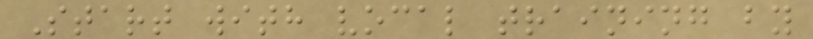Start with vocal training by
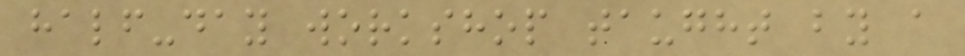half-day workshop taught by a
